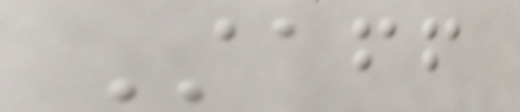Staff
